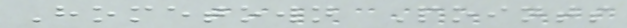Hometown Points
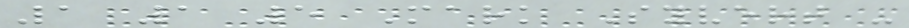1 1 5 Mark Syvert -
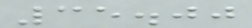35.00
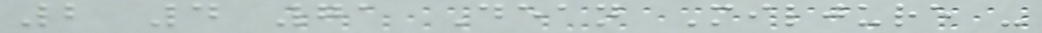2 4 71 Dean Miljure -
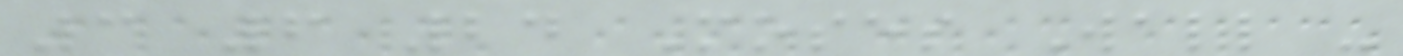3 6 24 Moses Wall -
